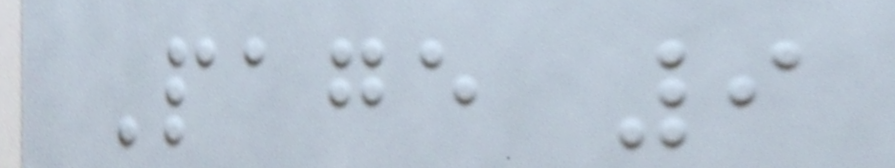Page 9
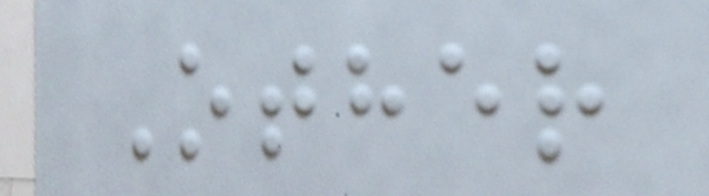Other
